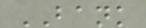BANK
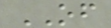OF
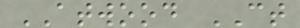ATWOOD CT
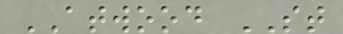ATWOOD ST
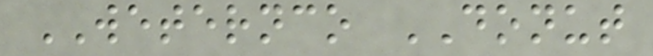WETERNCO DONUT
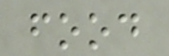food
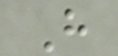H
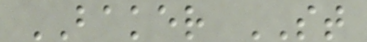BAKER ST
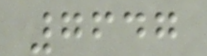7647
